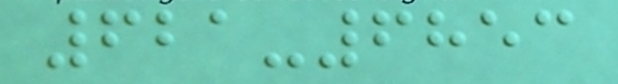621-6853
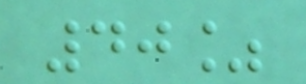40%
